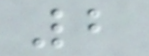2
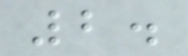2.
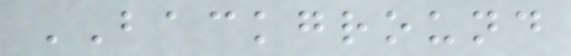BACKGROUND
